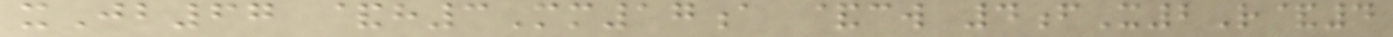xJb67 &h3Mm17a &cw 4fX2R&4
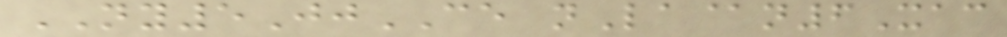NY5JjCE nLa@n6Xac
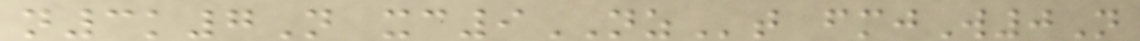n3k7N xc9NZt fmjW0N
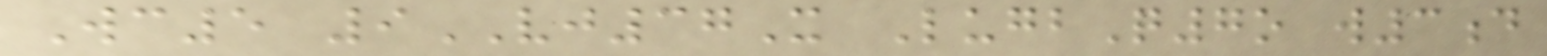Wc5 9VJ37X LugbQ7o w3d
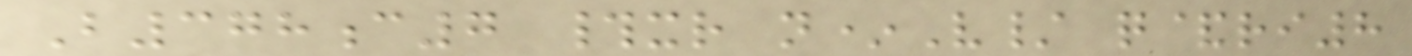B378c7 #xr n*V/ q&ri8
